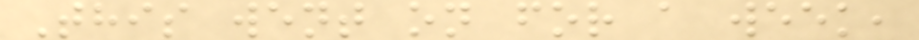This went on for a week,
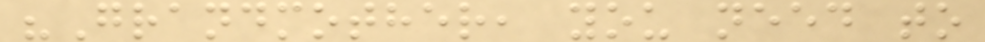"Grandmother, you need to
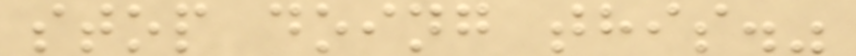stop doing this."
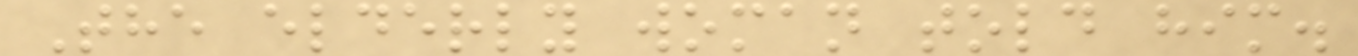The elderly woman told him.
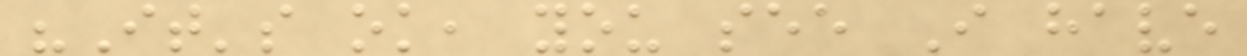"It's ok, you see I have
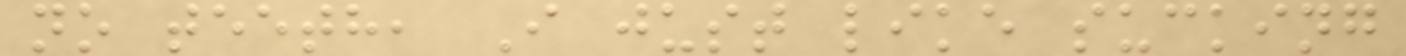no teeth, I just like sucking
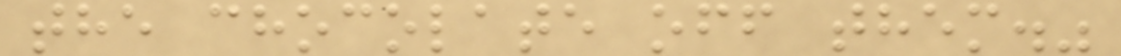the chocolate off them."
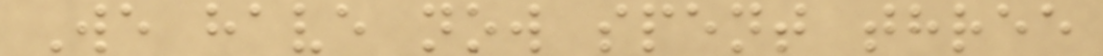We have now spent three
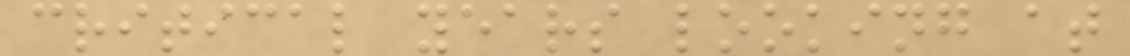critical years looking at
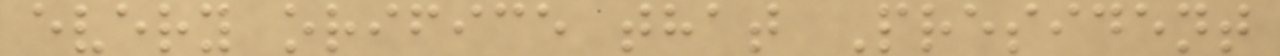every orifice that President
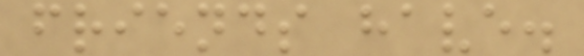friends have.
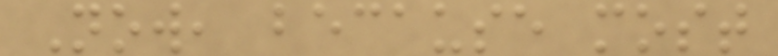Now, because most
